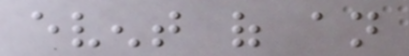event of an
